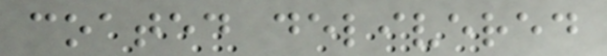coated delivered
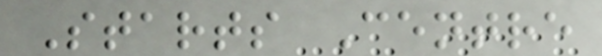Starts Centre
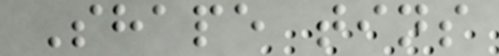Shape tins
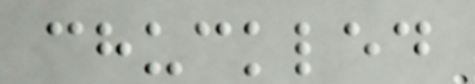chuckled
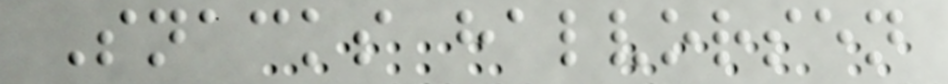Snacks halvorsen
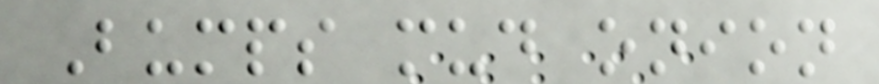Bumps mud onion
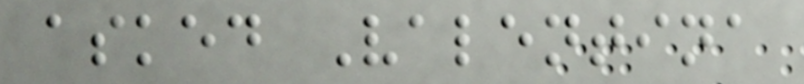asked Valentina
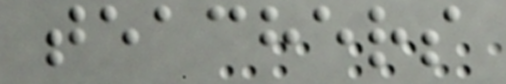teachers
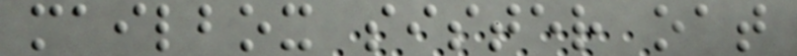mailbox sister oat
